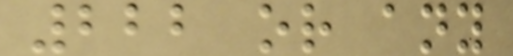222 or any
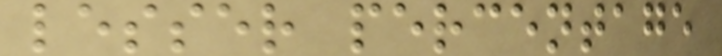lesser percentage
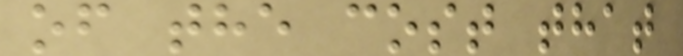of the cost that
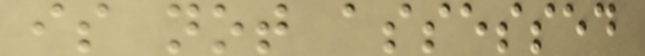is not assessed
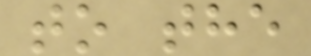to the
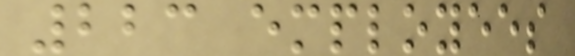223 employees
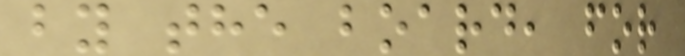by the board, for
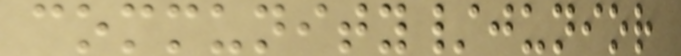community/junior
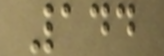144
